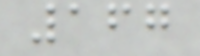167
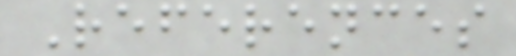References
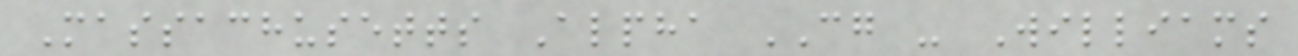Massachusetts Alpha CG - Williams
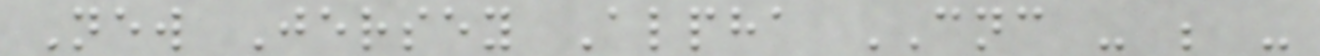New Jersey Alpha CNC - ; -
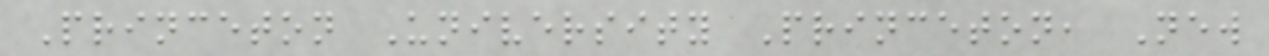Princeton University Princeton, New
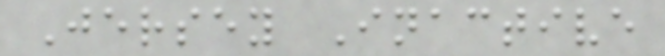Jersey Inactive
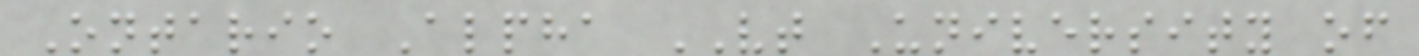Ontario Alpha VT University of
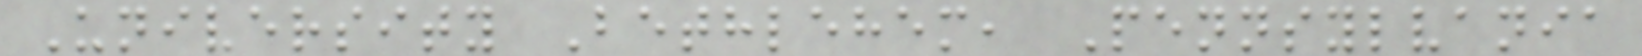University Bethlehem, Pennsylvania
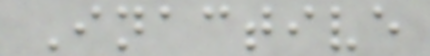Inactive
